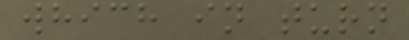which in turn
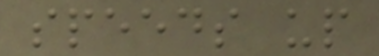speeds up
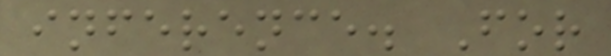inference. For
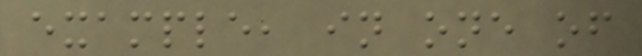example, in one of
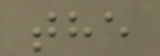the
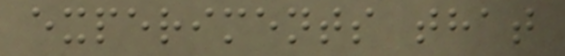experiments that
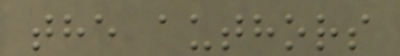the authors
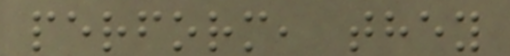perform, they
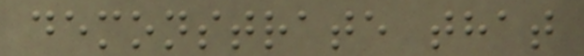demonstrate that
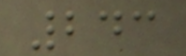243
